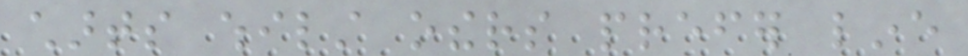charts whilst others prefer line
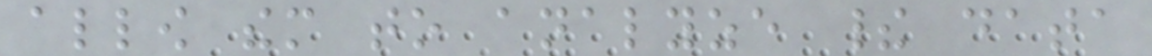allow them to analyze their data
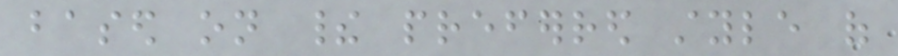based on their preferred style of
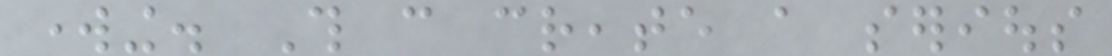working. This can create a serious
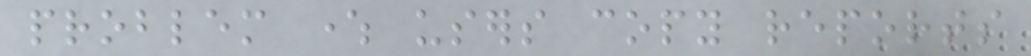problem where users copy reports
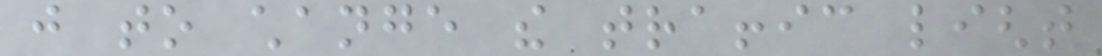just to change the traffic light
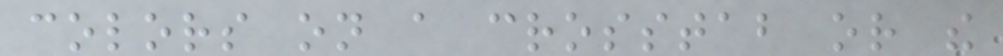colors on a crosstab or the
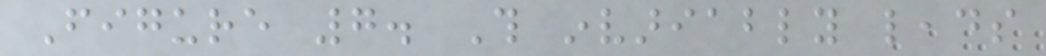Figure 7. This invariably leads
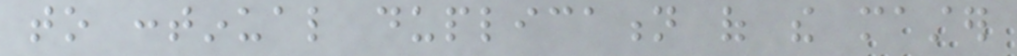to continual duplication of the master
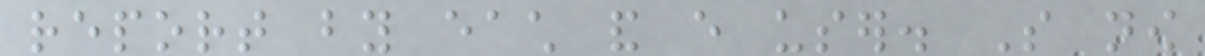report by each and every user. So now
